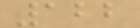122
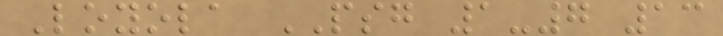Loyola PSG 1-7 13
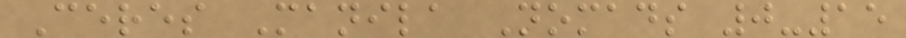Ceres Manila Nomads 0-15
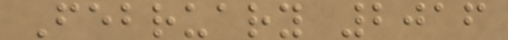February 2016
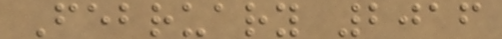February 2016
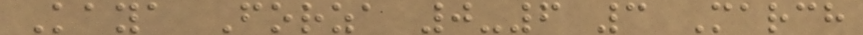Kaya Forza 0-6 3 March
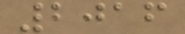2016
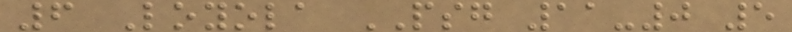6 Loyola PSG 11-0 5
